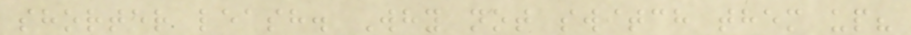shorter leash. Why not switch them up?
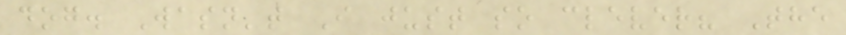dog. Wasn't I just so clever? The
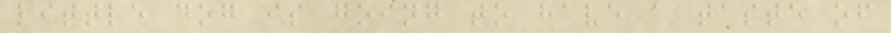little dog is going to have a taste of
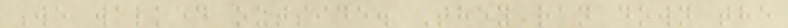We walked outside. They ran down the
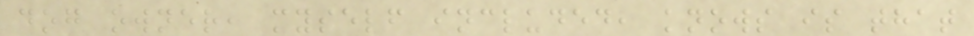dog owner, myself included, knows is that
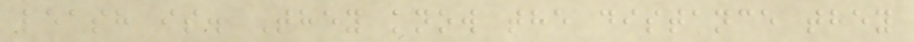leash is. They know the distance they
